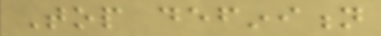Top definition
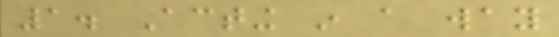1. Acting in a way
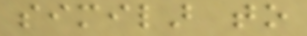similar to
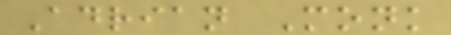Adrian Monk
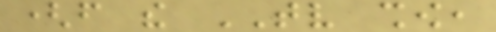(from the TV show,
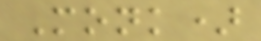Monk)
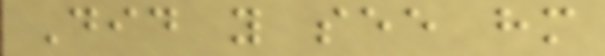Did you see him
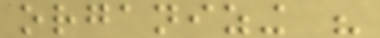organizing his
